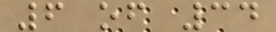6 of 34
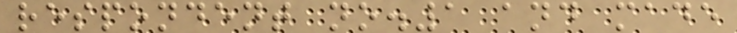respondent no.1 and made
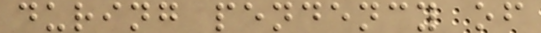during pendency of
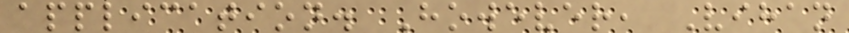application. However, Vihan
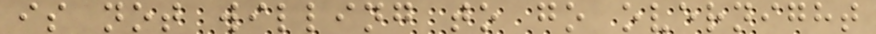is not willing to go overnight
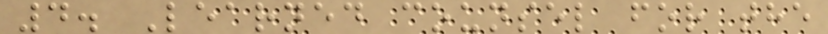4. Learned counsel for the
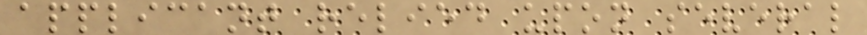applicant relied upon several
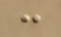:
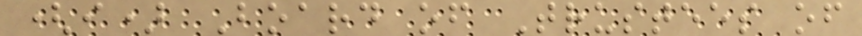(i) Board of Trustees of
